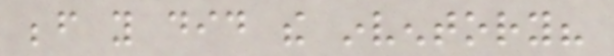before you did the inventory?
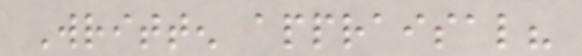Written appraisal?
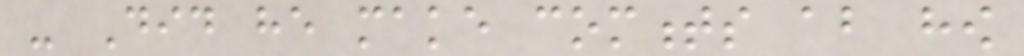- Did he make comments about how
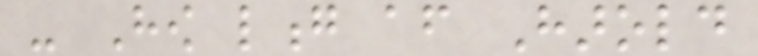- How long after Harold
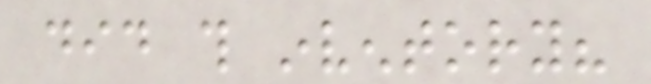did this inventory?
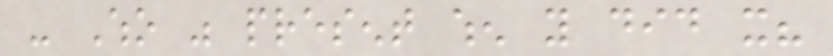- Who was present when you did it?
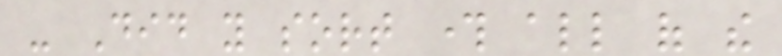- Did you sort through all of the
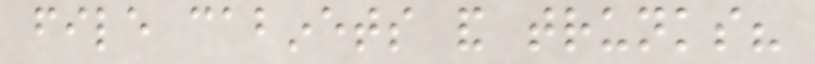file cabinets and trunks?
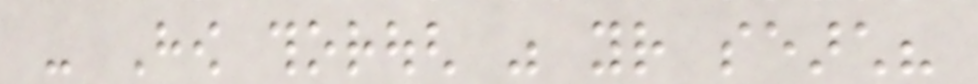- How thorough was your search?
